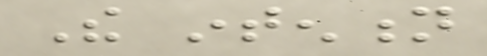The intention
